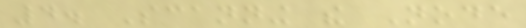4. Scanning the Node
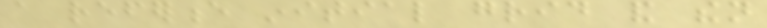a reference initial grid and then
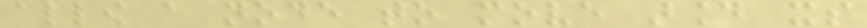allow a node to move around its
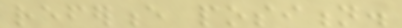reference position.
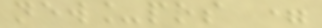new_pos =
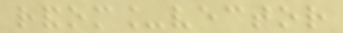random_vector
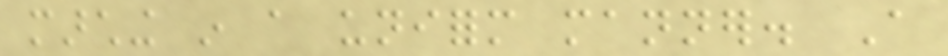marching in a uniform manner. A
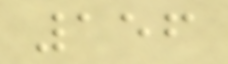156
